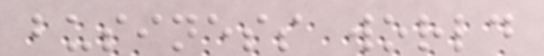business world
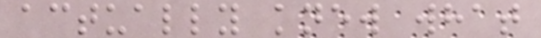actually knew what
